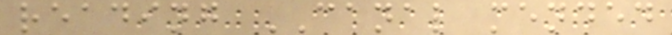reading CANAL mended
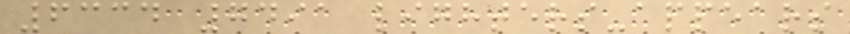6334 7491 lighters-appears
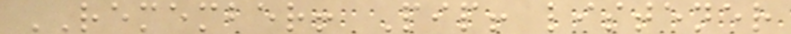REMEMBER! Pip! listener
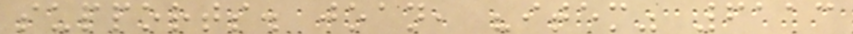supports. joan, "item" 6113
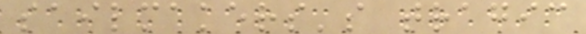sailmakers's tragic
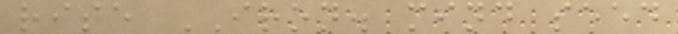rise IRON. mind seed
